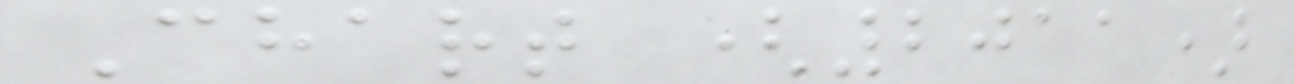Chart (2011)
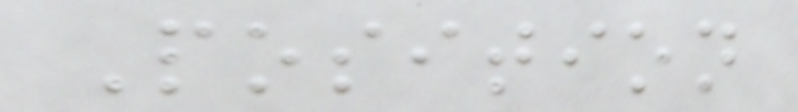Position
